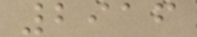2916
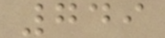749
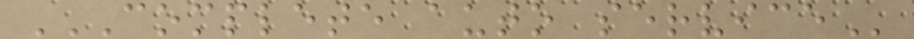COMPLETE AUTO SERVICE
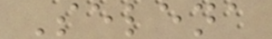Selena
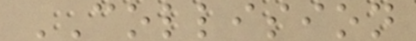COLLISION
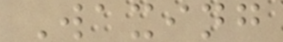Waxing
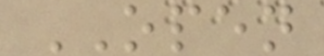OPEN
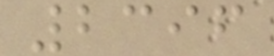2396
